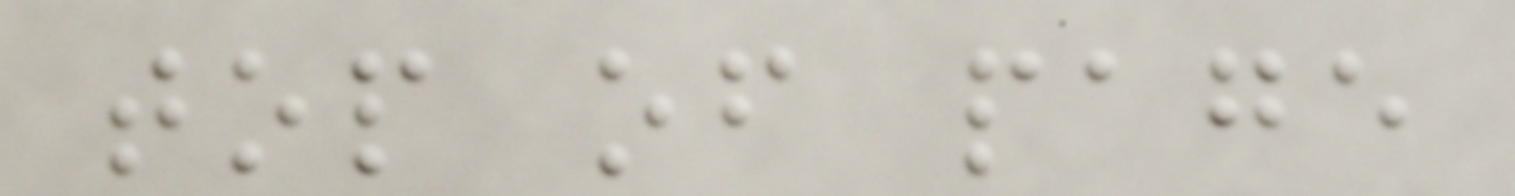top of page
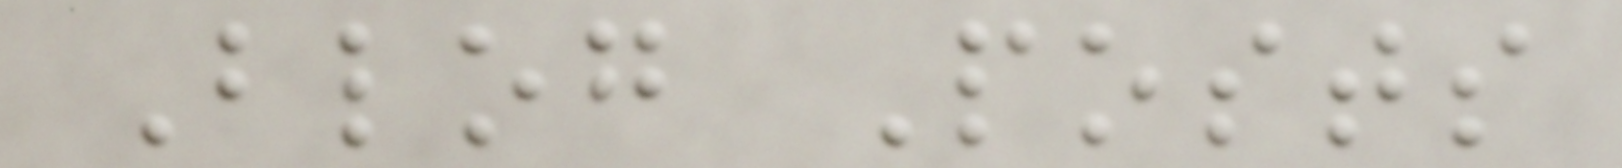Blog Posts
